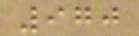970
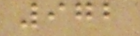972
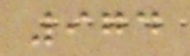974
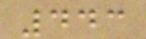443
